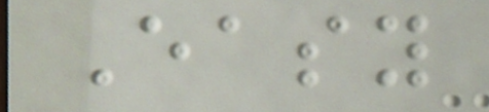Easy
